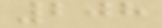208
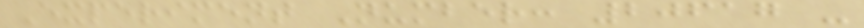Experiment Number: 20617 -
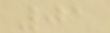01
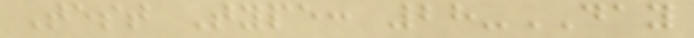Test Type: 28-DAY
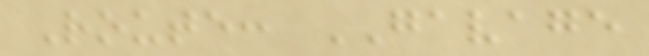Route: GAVAGE
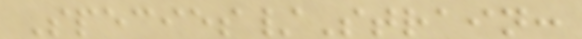Species/Strain:
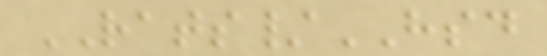RATS/HSD
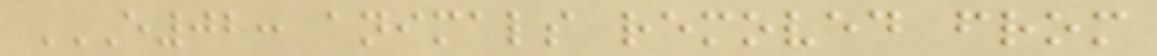E02: ANIMALS REMOVED FROM
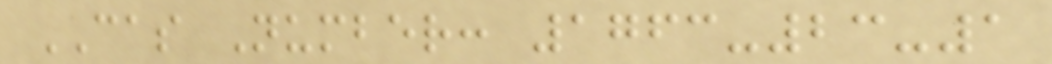CAS Number: 1763-23-1
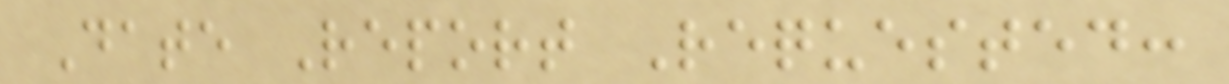Date Report Requested:
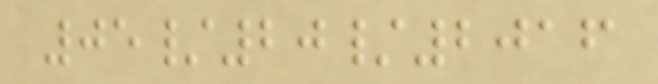05/20/2016
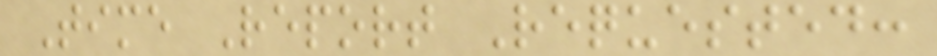Time Report Requested:
